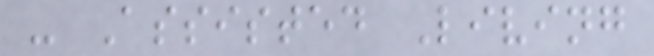- Assisted Living
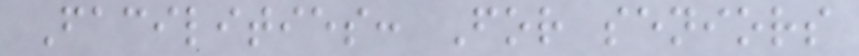Facilities: For seniors
